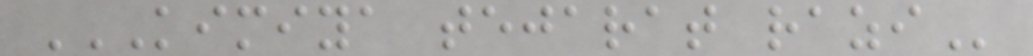KIMIYA TEJARAT RAZI
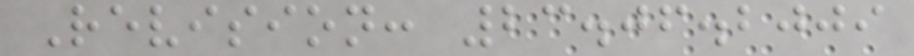Revision: 23.06.2009
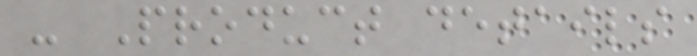- Product details
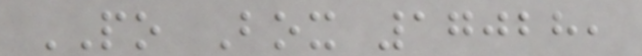PO Box 17028,
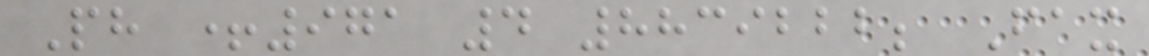Ph +971 4 8839222; Fax
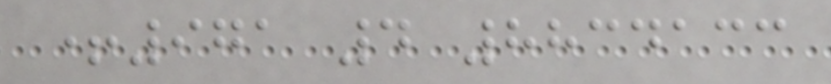+971 4 8834133
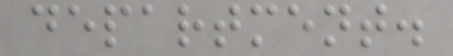department.
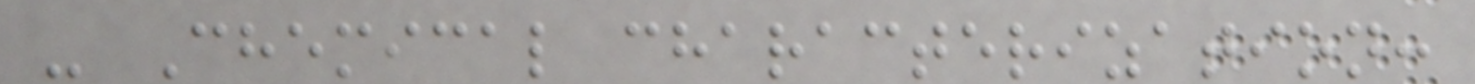- Chemical characterization:
